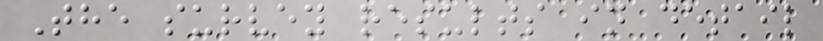The survey results in detail
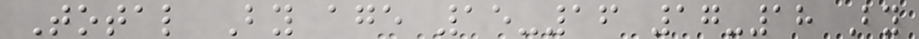Total By age 15-16 17-18 By
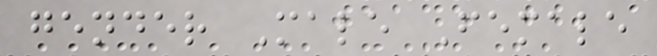gender Male Female
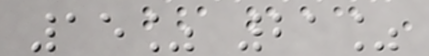15% 21%
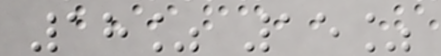18% 15%
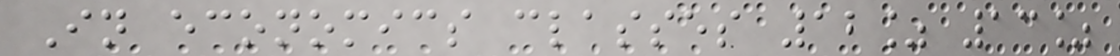In economics classes 12% 13%
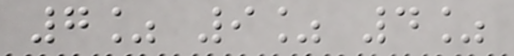7% 9% 4%
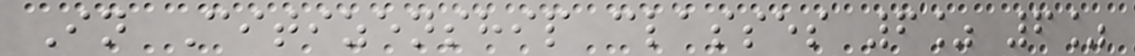In Citizenship classes 6% 6%
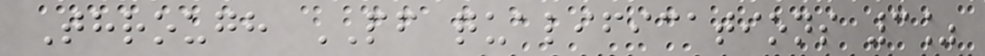Through PF qualifications 3%
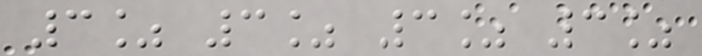3% 3% 3% 3%
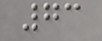73
